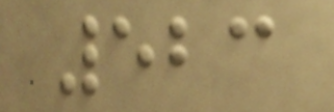523
